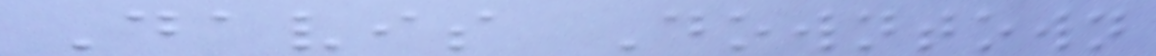Davis Downtown
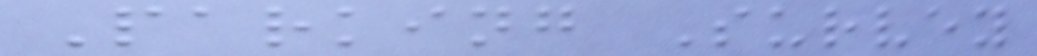Parking Survey
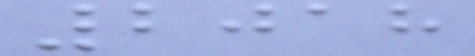2018
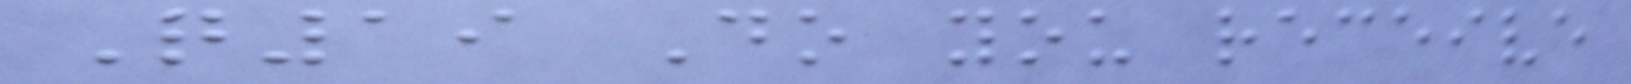Q19 Do you receive
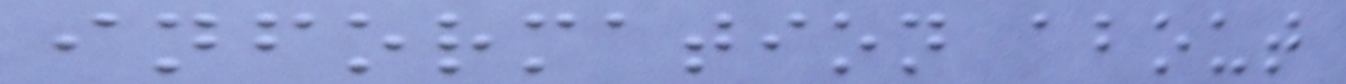information about
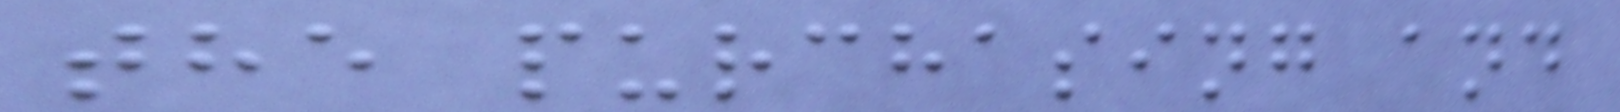the purchasing and
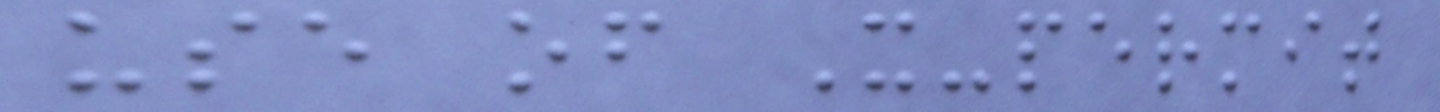use of X-permit
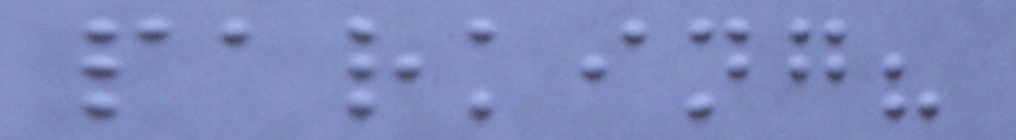parking?
